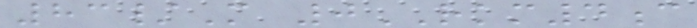83/M 0RKM4c
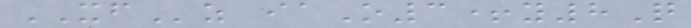XFz iaO3+y8Q
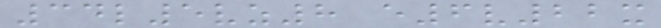34l5vz8 e6v22x
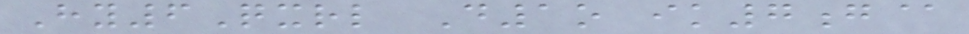Hy6Qxrl D1o ik7g@
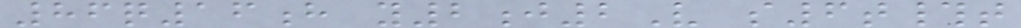86q16h y2j2V s6t#t
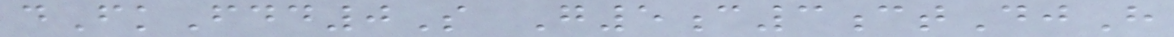dFkFdd0S G5c3ctDjH
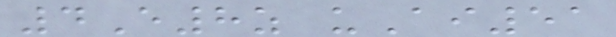4E8z uAi51
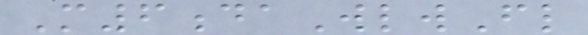M6daWlwFl
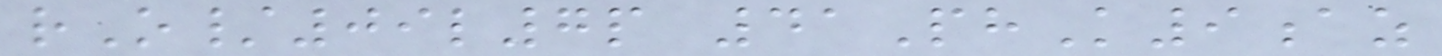rO/09l7p 41PhK9az
